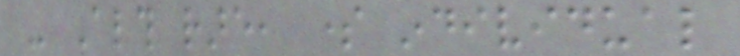- Although rare, some individual
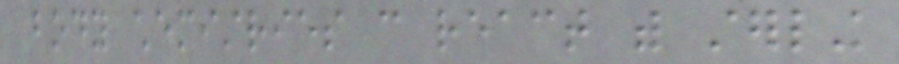body chemistries can react with sterling
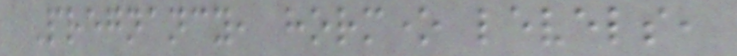Pregnancy, hormone levels,
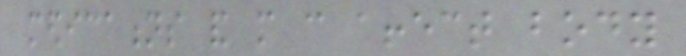medications and more can affect body
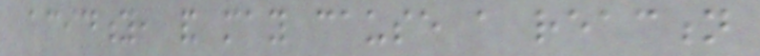acidity, and may cause a reaction
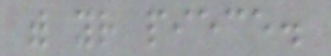with your piece.
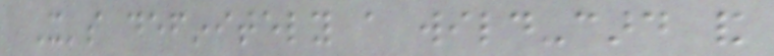It's definitely a wild-card and
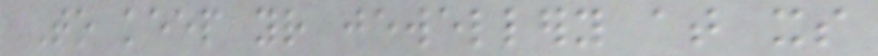To keep your jewellery at its
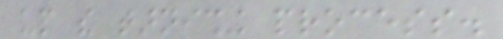up the tarnishing process.
